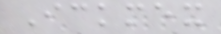Ickmex
